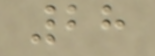28
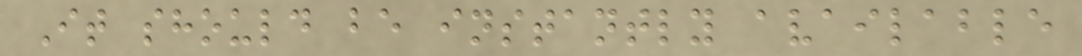It should be instantly available
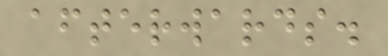afterwards.
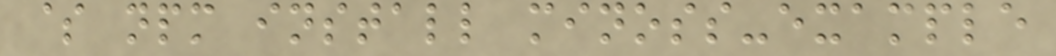$ npm install minoss-example
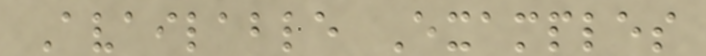Available Examples
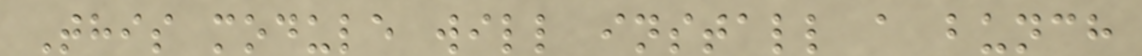This module will install a bunch
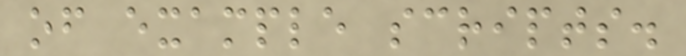of example scripts.
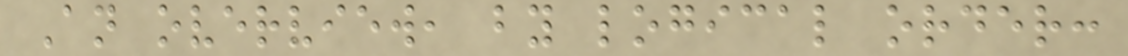An overview, by logical order:
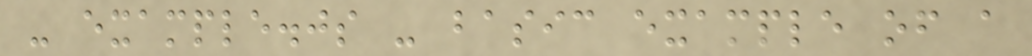- example.js - basic example of a
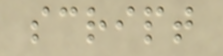script
